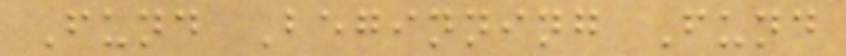Fund Beginning Fund
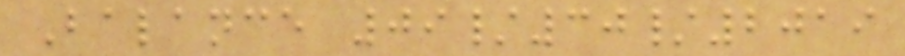Balance 09/30/2019
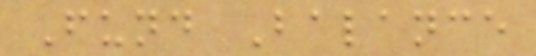Fund Balance
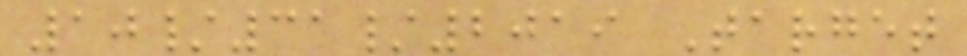10/31/2019 Target
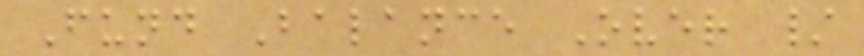Fund Balance Over /
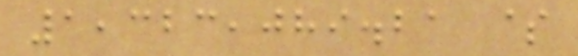1,323,089.21 $
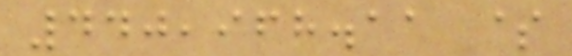440,968.11 $
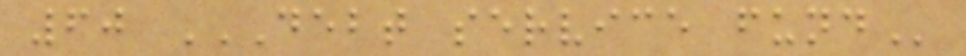60 DEBT SERVICE FUND
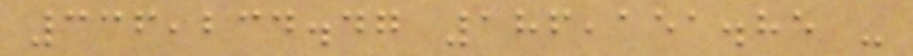336,234.47 186,151.85 -
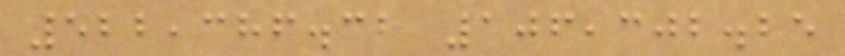522,386.32 106,302.25
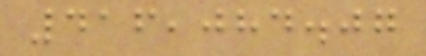416,084.07
